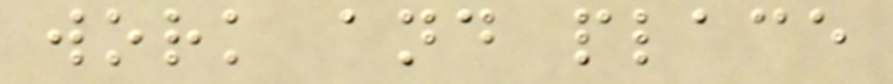work and place
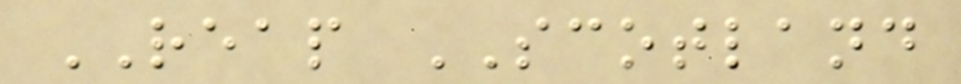REAP SCOTLAND
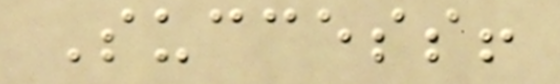Success!
